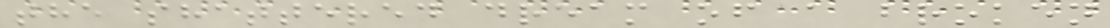the shattered dream of a broken
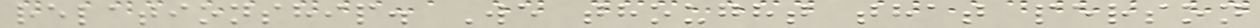relationship. We thought that person
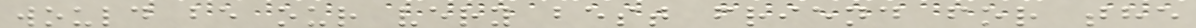would be our very best friend for the
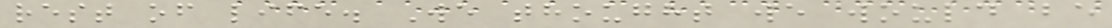rest of life. We thought we would be
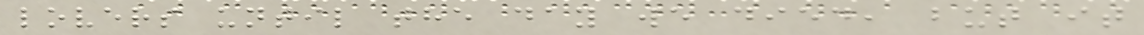lovers until the day we died, but it
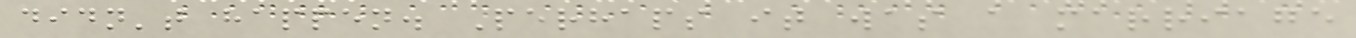didn't happen. Perhaps it was a marriage
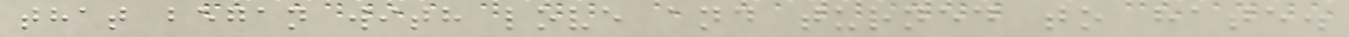that began with love and turned to hate.
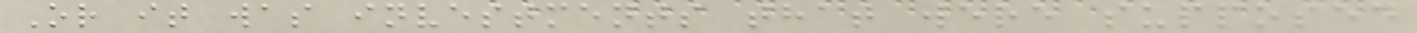Or it was investments that were supposed
